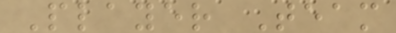Player Team
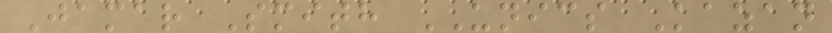Jamar Smith UNICS Kazan
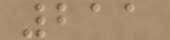211
